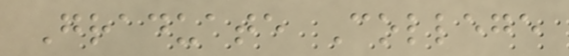Graduate College
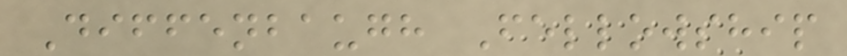Diffenbaugh Fellowship
